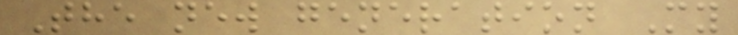The new generation My
